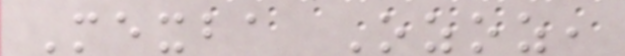Mexba Ozoz,
